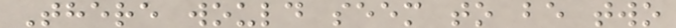There would seem to be two
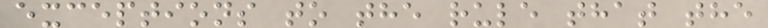exceptions to the rule that the
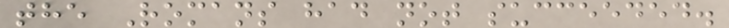the Romans had not succeeded.
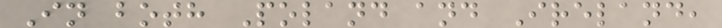In both Poland and Ireland,
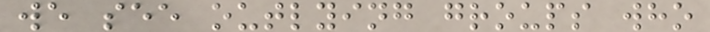we see outlying groups who
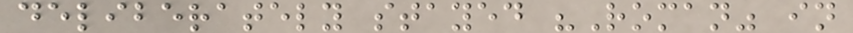deliberately stayed "Roman" in
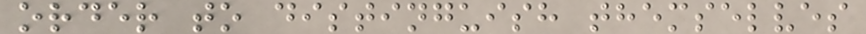order to distinguish themselves
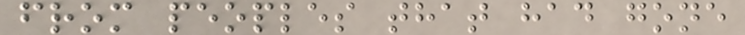from peoples that had gone
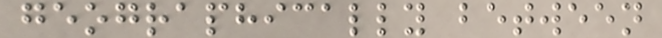geographically between
